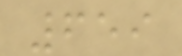659
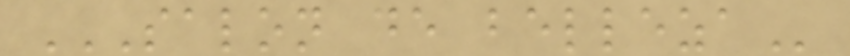SALON DE BELLEZA
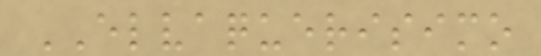ELVAQUERISIMO
